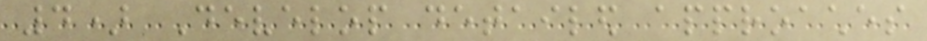4) Develop detailed approaches
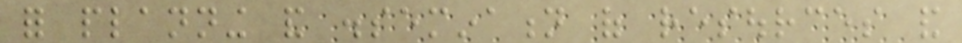for planning and dissemination of resources and
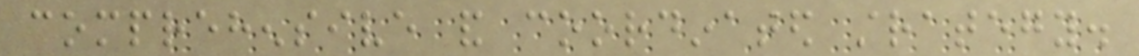comprehensive and coordinated strategy.
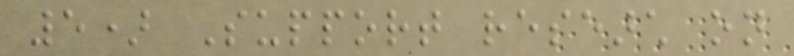5) Support research on
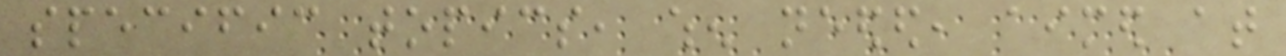specific topics, when needed, aimed at
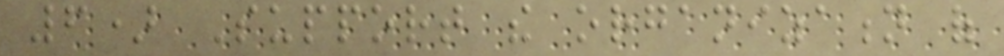6) Support the organization of
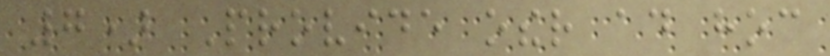7) Provide other ad hoc
